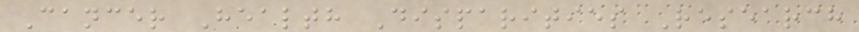Cancer Health Disparities Research
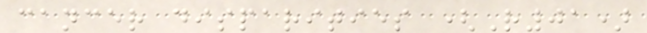cancer disparities (R01)
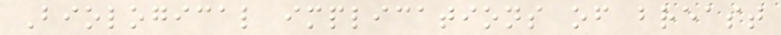Biological implications of breast
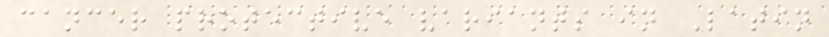cancer protective variants in Latin
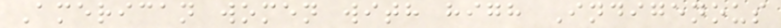American women with high Indigenous
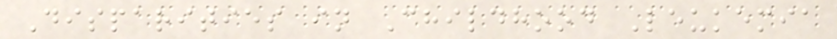Disparities in Childhood Leukemia
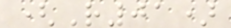(R01)
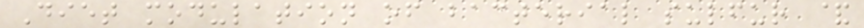Diet modulation of bacterial sulfur &
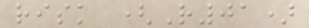risk (R01)
